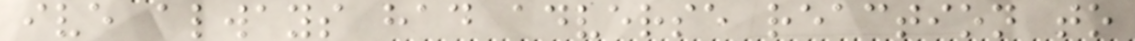ive always had adverse reaction to
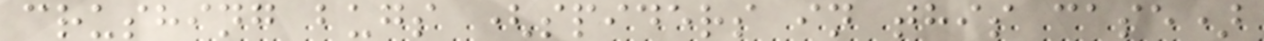crushing bugs (spiders in this case)
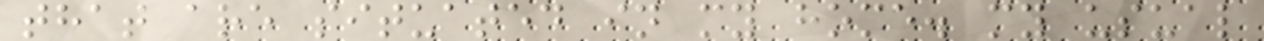that are situated in my home. my usual
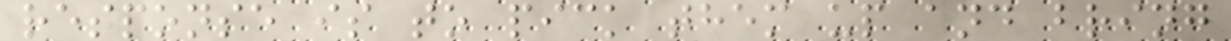response is to pick them up and bring
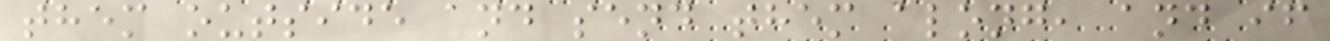them outside and send them along, and if
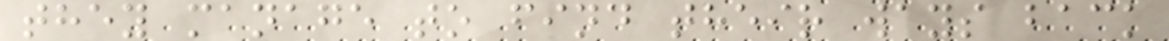they manage to find their ways back
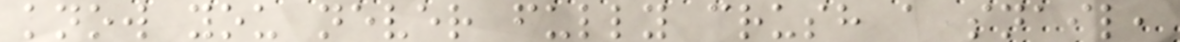know you never fully crush a snail,
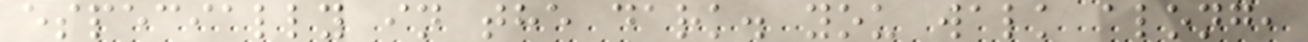especially in the dark. you walk along,
